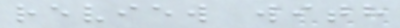review with
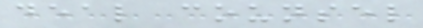deal counsel
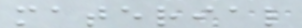material
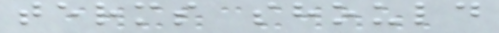terms should
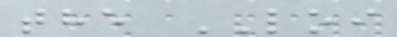the LOI
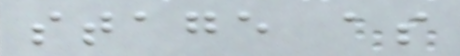stage as
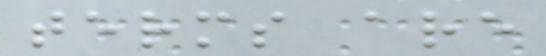terms are
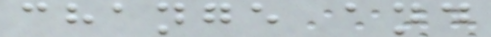change and
